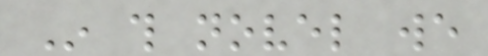In this novel we
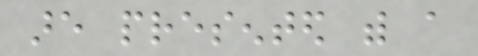are presented with a
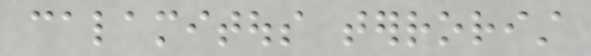calamitous terrorist
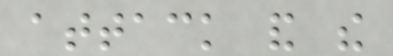attack and the
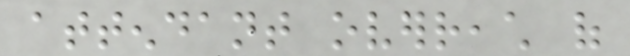attendant overreach of
